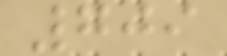709
